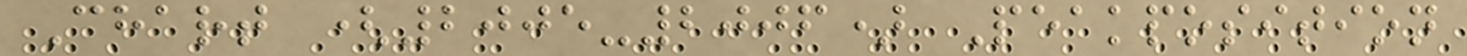Chart (2005-2006) Peakposition
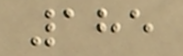185
